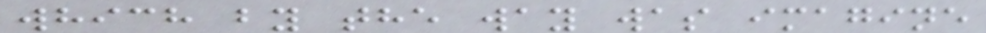which by the way was imagine
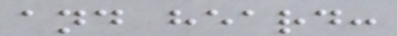and heard:
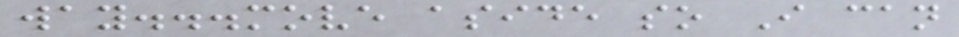way...move aside so I can
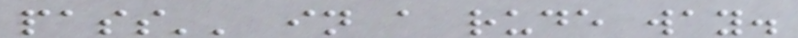pass'' in a rude way.
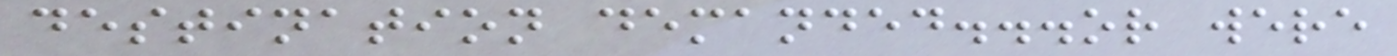destination demanded...or were
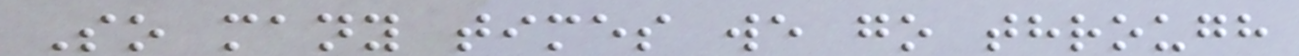So many times we go through
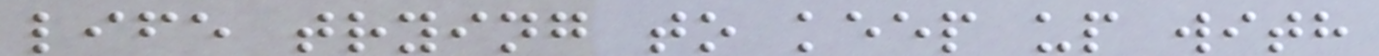life trying to keep up with
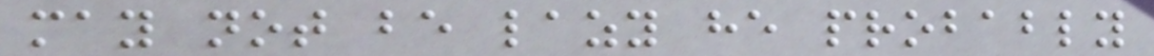may not be lazy he probably
